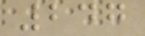247
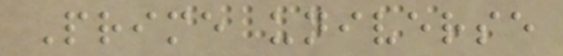Prime universe
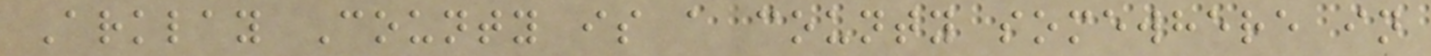Arklay County is a county somewhere in
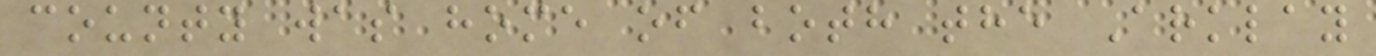county was home of both the Arklay
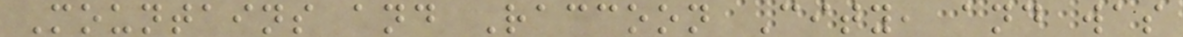Mountains and Raccoon City, and was
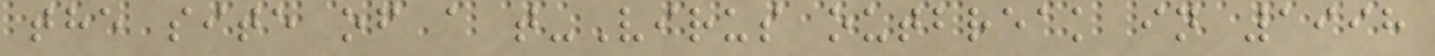the site of a t-Virus outbreak in 1998
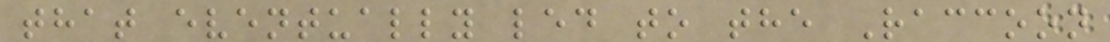that eventually led to the Raccoon
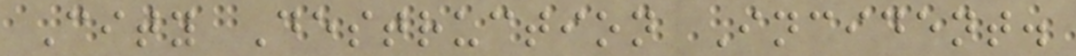City Destruction Incident.
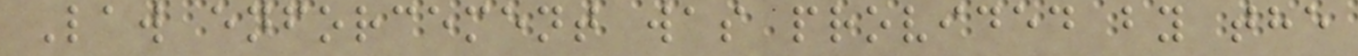Law enforcement was provided by the
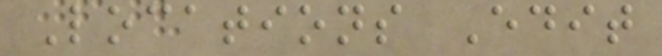Locations Edit
